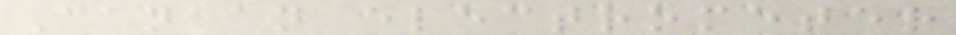Can an electrometer
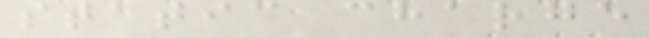static charge
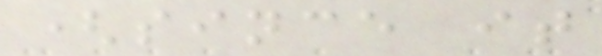(since it
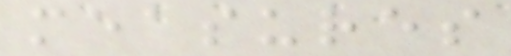measures
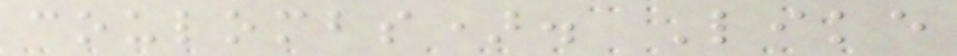coulombs). Like
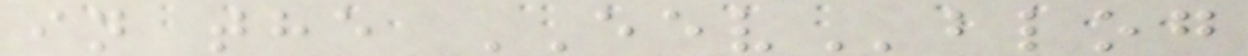in the EEVblog
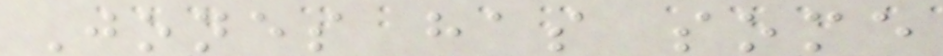Jones has some
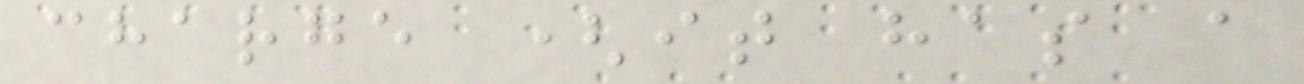charge (it has a
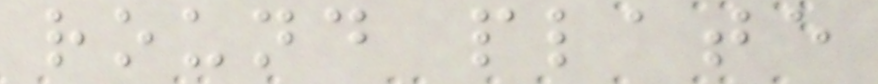round plate
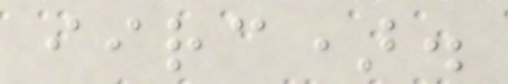iirc).
